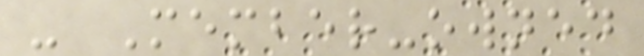- Member-owned
